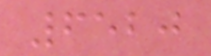6520
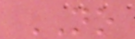NO
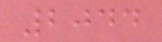2044
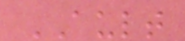AULT
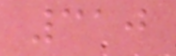310
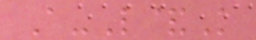A-L&K
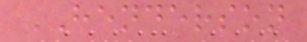HENDERSON
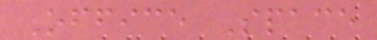Office Space
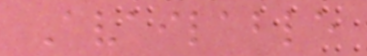Available
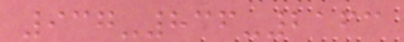937-836-2163
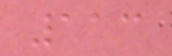113
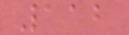112
